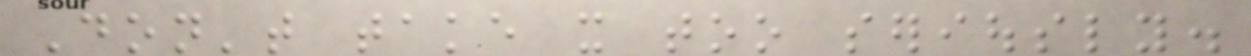Don't take it too seriously.
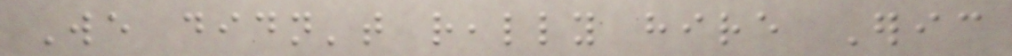We didn't really hire Eric
